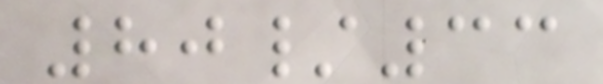80/33
